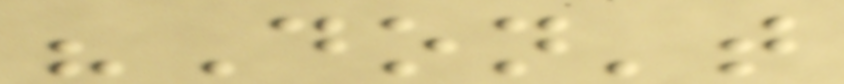"Don't
